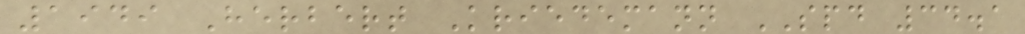1949 Herbert Kriedemann SPD 34.1
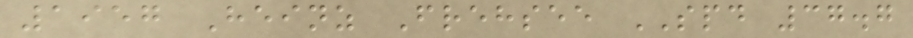1957 Heinz Frehsee SPD 37.7
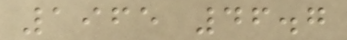1965 46.7
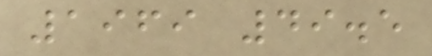1969 49.5
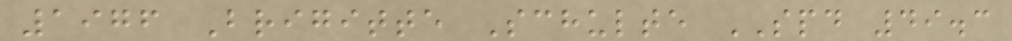1976 Brigitte Schulte SPD 49.3
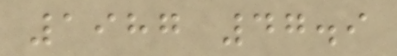1987 47.9
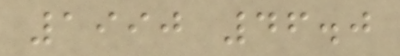1990 46.0
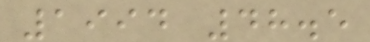1994 48.5
